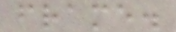frame.
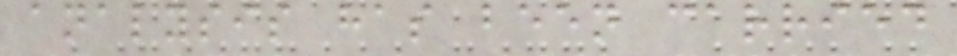analysis has been carried
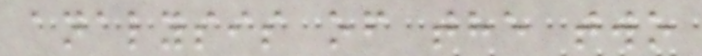analysis of the two
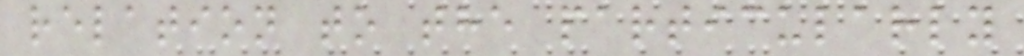relation to the particularly
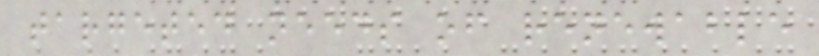targeted needs of renewable
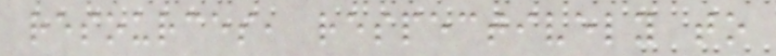resources, respectively to
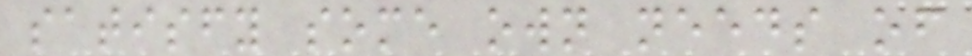satisfy some own needs of
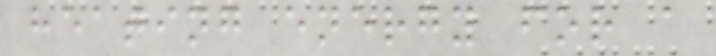heating energy for a
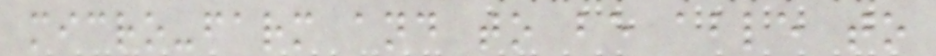micro-farm and to be able to
